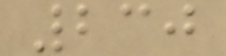230
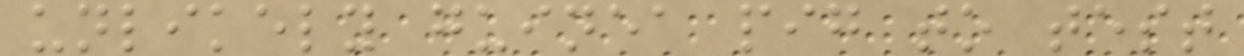unlikely guinea pig to test
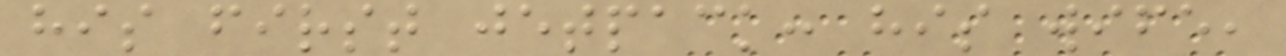his first jetpack: his wife,
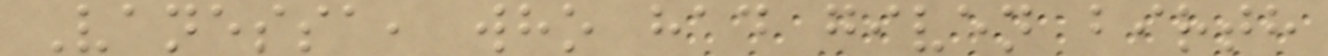Vanessa, who had given birth
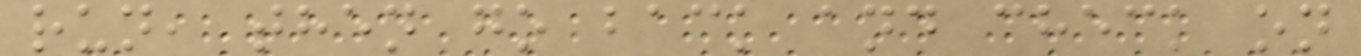run, then go back and check on
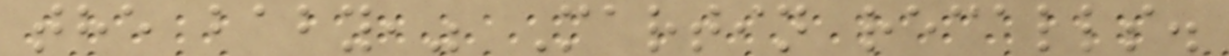the baby," Martin recalls.
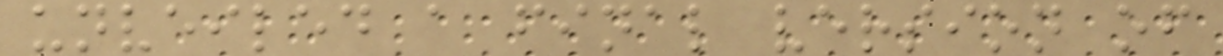unveiled a final version of
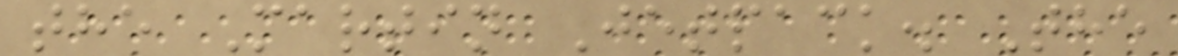the Martin Jetpack. The
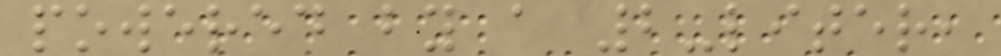powered by a 2-liter,
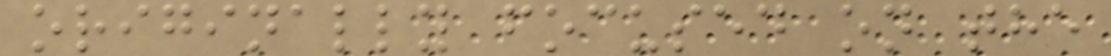originally focused on the
